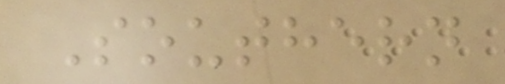Southern
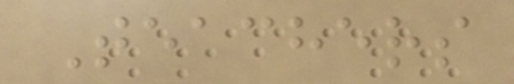Teachers
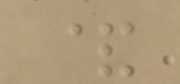&
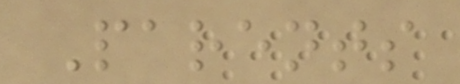Parents
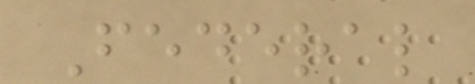Federal
